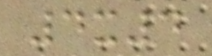4x4
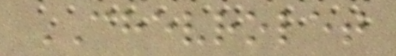CHEVROLET
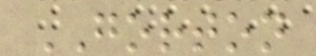GORTON
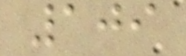109
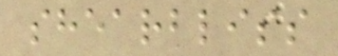shearbliss
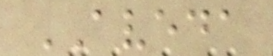AVEDA
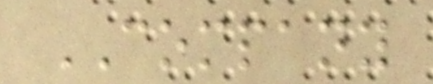COMPANY
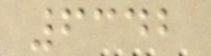6342
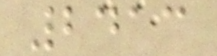2413
